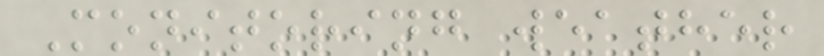Monitoring weather
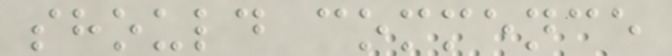should commence
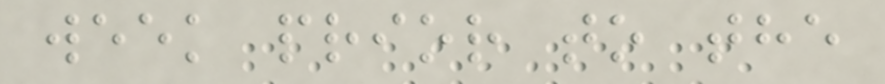week prior to the
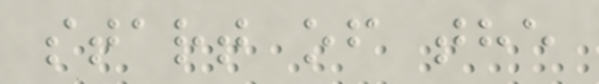start of the
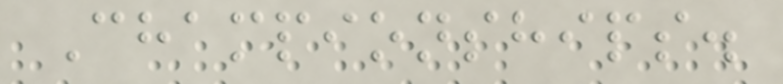Championships.
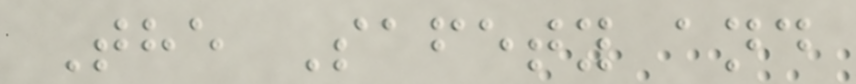The Safety and
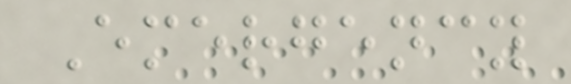Emergency
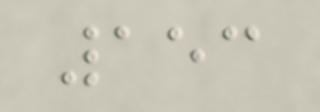153
